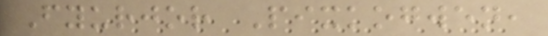Fyurjor Pixkogwen,
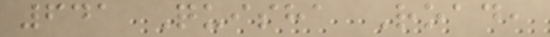641 Quisha Road,
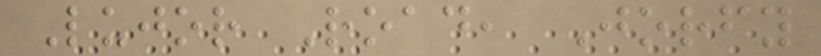Lujor Road, Jorfy
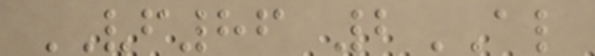VF86 2AL
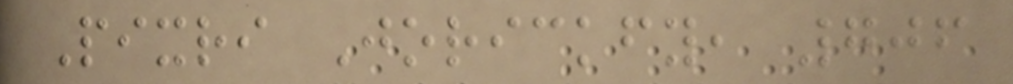Pixri Jorickfy, 706
